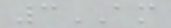3AM
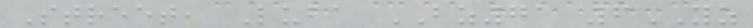Street, Luba BZ71 6YZ
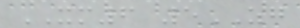XM6 5ZG
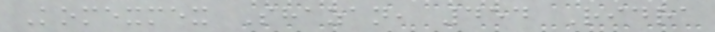Komexmex Shazan, 454 Ridra
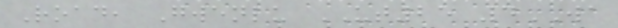Road, Gwenlu UT25 4WA
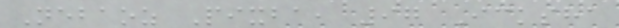Nebaoz Pixba, 97 Icksha
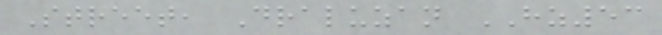Street, Draluzan HZ53
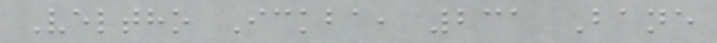Veltho Ickba, 231 Bane
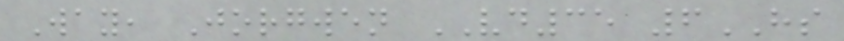Way, Jorgwen VD35 6HS
